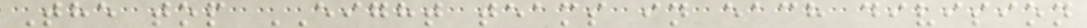The top EIGHT teams in each division
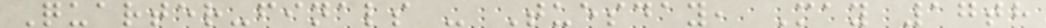Quarter-finals - Tuesday, May 17th
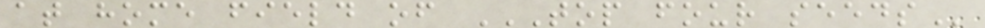at home field of TOP FOUR SEEDS
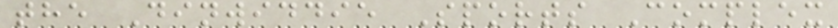the Dinwiddie Sports Complex
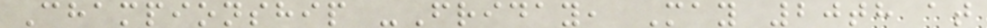Championship -Friday, May 20th at
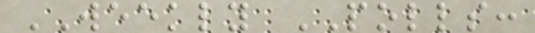WEEKLY POLLS:
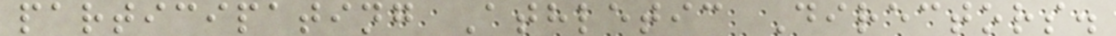participating Athletic Directors.
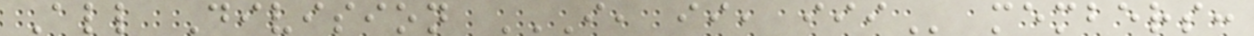All Division I, II, III members:
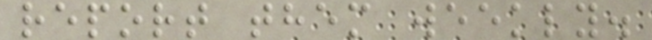report them weekly.
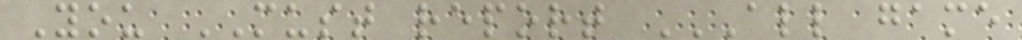You MUST report ALL GAME
